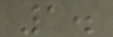1.
